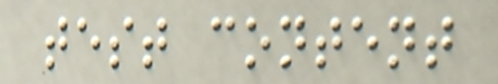test content
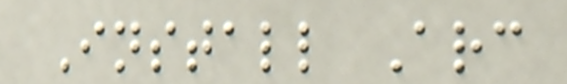Install Arc
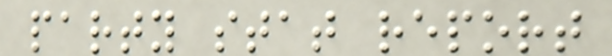party stat report
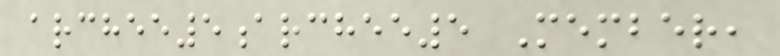archee5archee5 Member,
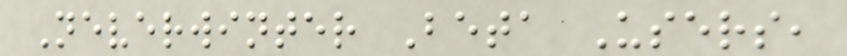Neverwinter Beta Users,
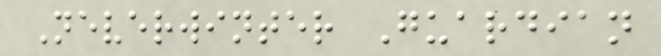Neverwinter Guardian
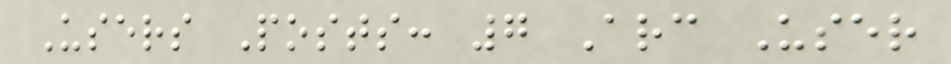Users Posts: 7 Arc User
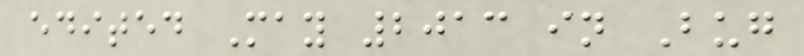edited May 2013 in Bug
